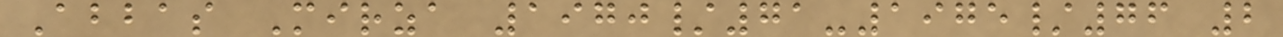Abbas Mirza 1970/71-1975/76 2
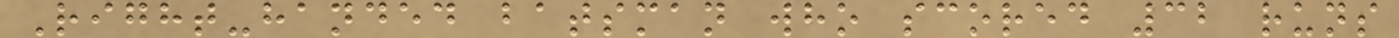Right-handed batsman who scored 32 runs
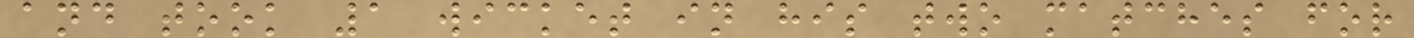and took 1 wicket in his two matches for
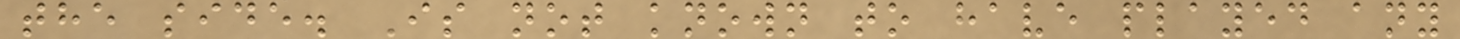the side. Is not known to have played any
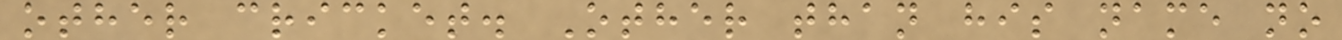other cricket. Other than his name no
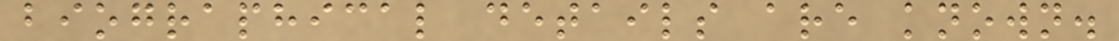biographical details are known.
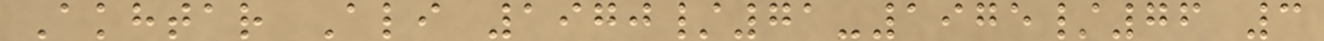Akhtar Ali 1970/71-1975/76 3
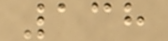138
